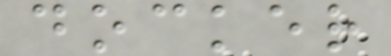docker
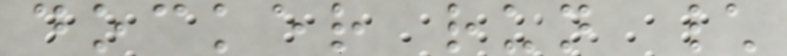docker run \
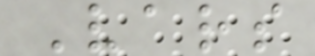Vars
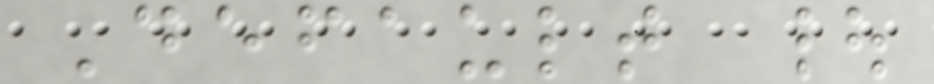Default |
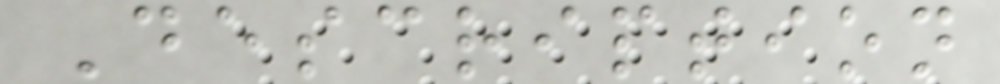Description
